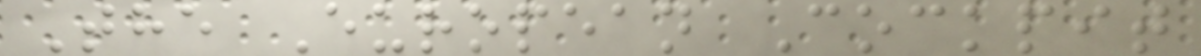The European Cockpit
